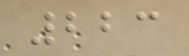223
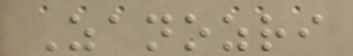Zanozri
